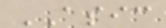ASIC
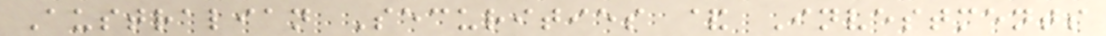Australian Securities & Investments
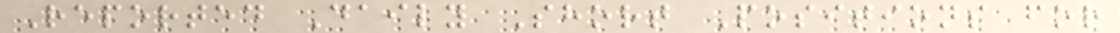Reported Daily Short Positions for
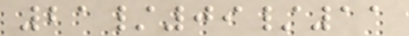21/09/11
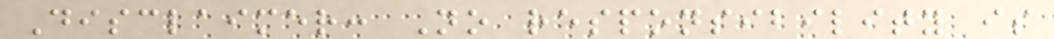Disclaimer: No responsibility is
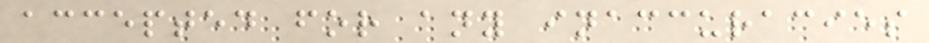accepted for any inaccuracies
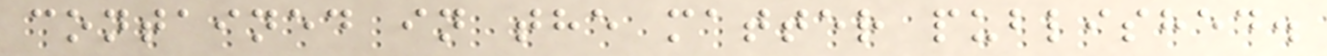contained in the matter published.
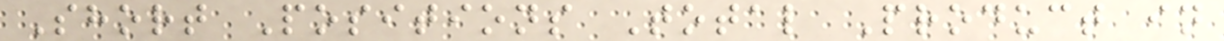Short Positions Total Product in
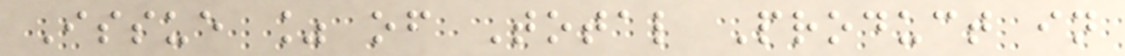Issue % of Total Product in
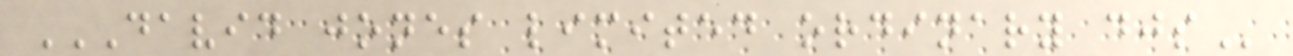DAVID JONES LIMITED ORDINARY DJS
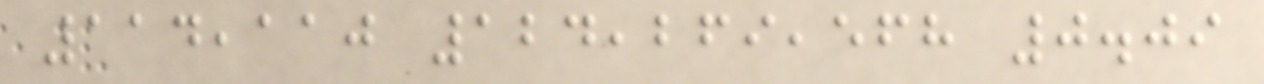114,110 124,269,568 0.09
